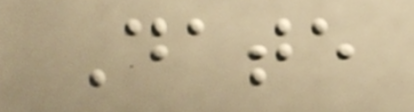Date
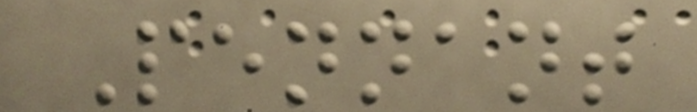Pennant
